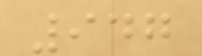947
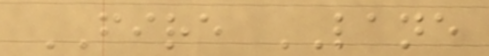FIRE LANE
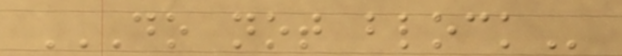DO NOT BLOCK
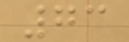73
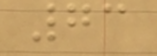73
